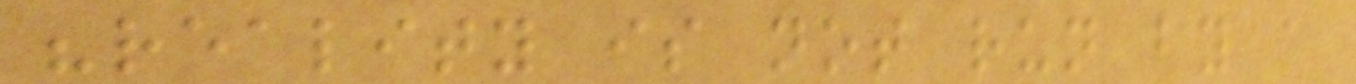"reality is not run by a
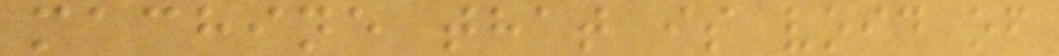machine that is void of
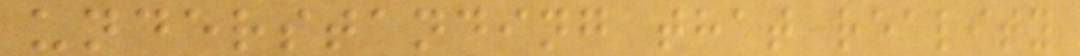understanding that reality
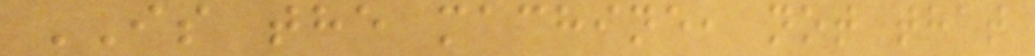IS the machine, not that
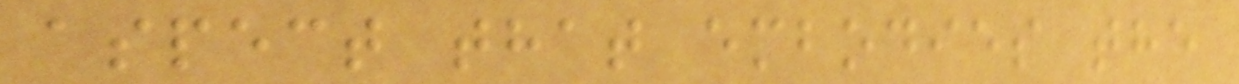aspect that embodies the
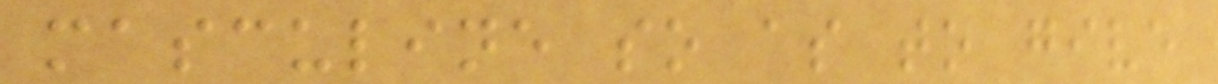masculine so as to give
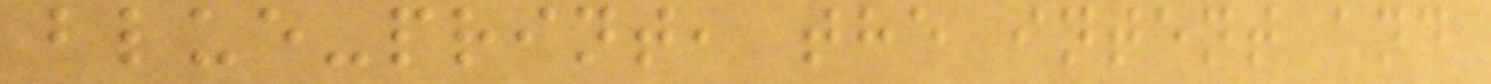blue-print, the intent and
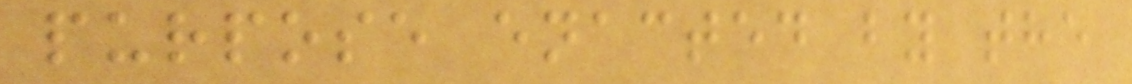purpose enacted by the
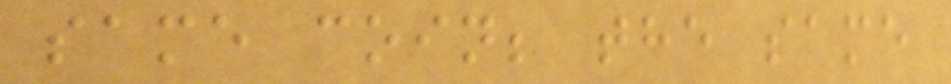same coin; the same
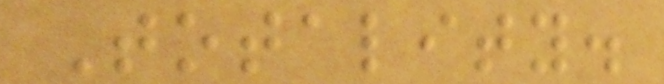Totality.
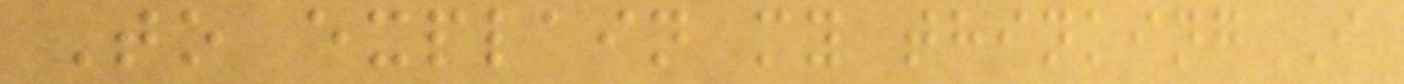To explain my thinking I
